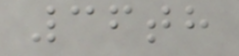36th
